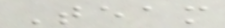Team
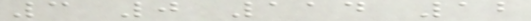3 0 114 12
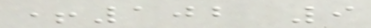+102 9
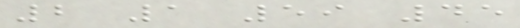2 1 59 45
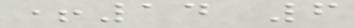+14 6
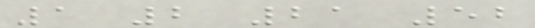1 2 21 52
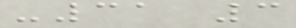-31 3
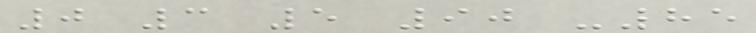0 3 5 90 -85
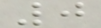0
